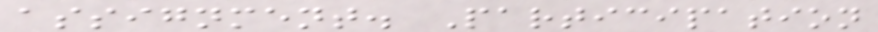assignment. Participation
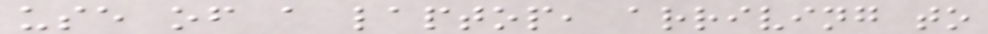use of a laptop, arriving to
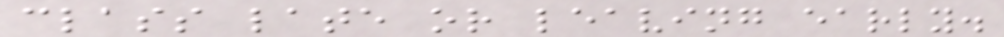class late or leaving early.
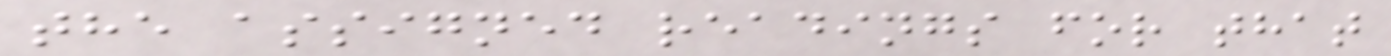the assigned readings for that
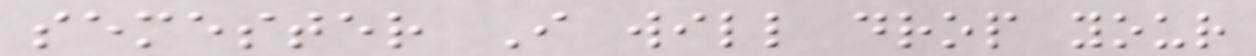semester I will drop your
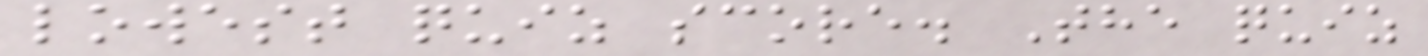lowest quiz score. The quiz
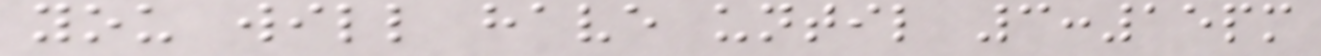you will have until 3:15pm
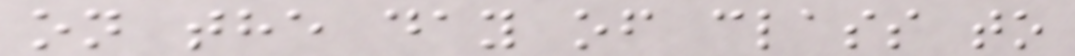on the day of class to
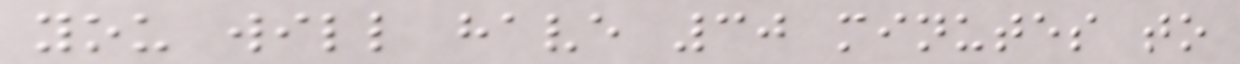you will have 30 minutes to
